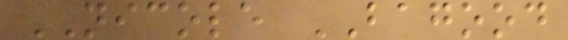NICOLE BAGOOD
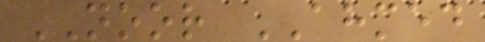NOOR AHMED
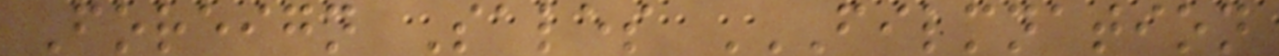Foreign Sales FILMNATION
